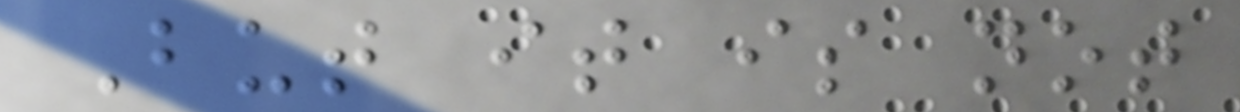But it is not
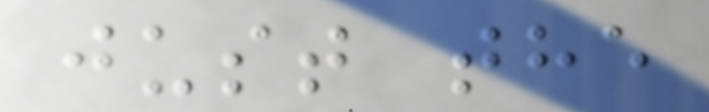just the
